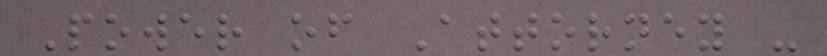Power of Attorney -
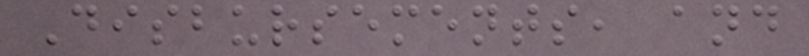Disbursements, and
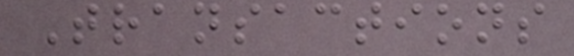Transactions
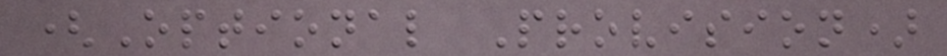(Optional Provision)
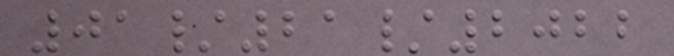01/21/2022
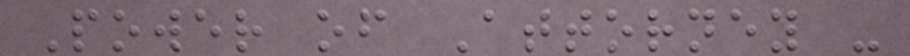Power of Attorney -
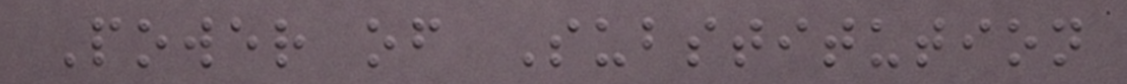Power of Substitution
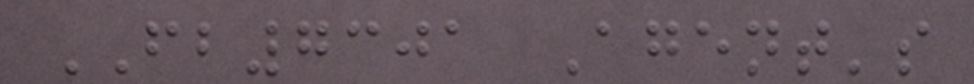FB7301 Agent's
